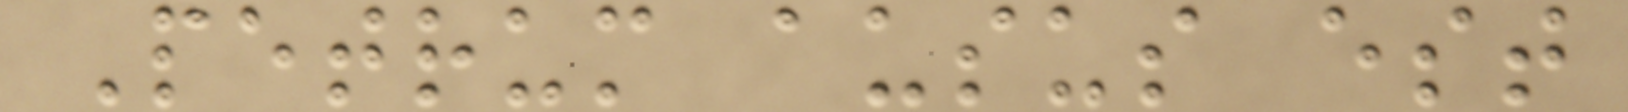Petrum ausus est
